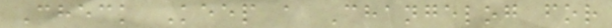Check Keep a Changelog for
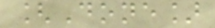[Done]
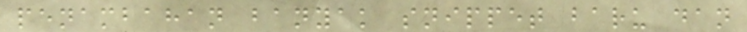penambahan banyak snippet baru dan
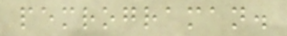pemrograman.
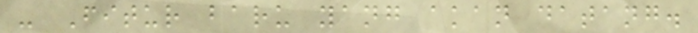- Fitur baru yang akan datang.
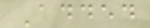Added
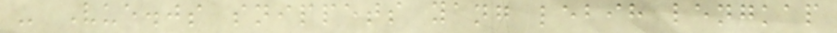- Vue.js snippets yang lebih lengkap
